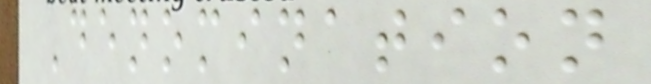Denomination
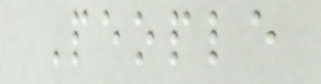People
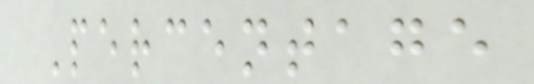Percentage
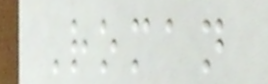Roman
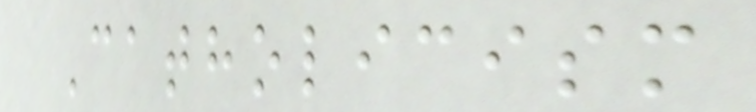Catholicism
